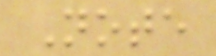Note
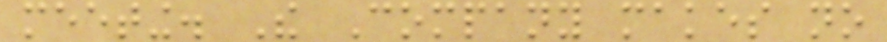meeting. The Company makes no
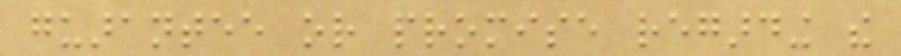guarantee or promise regarding the
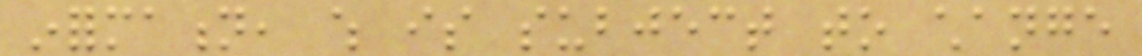information, which is subject to change
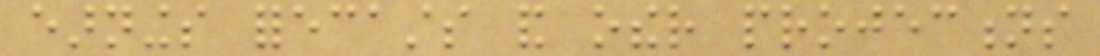earnings forecasts and other projections
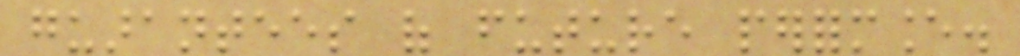guarantees of future performance.
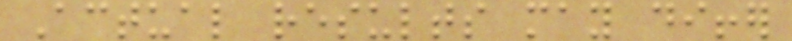Actual results may differ
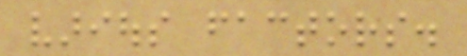various factors.
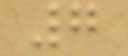7
